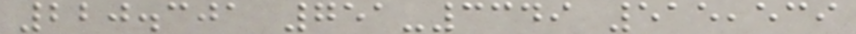220.301 751-3349 515,539
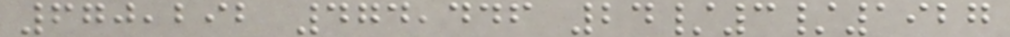670,292 474,446 24/3/1927
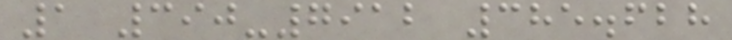1 390-7912 385.628
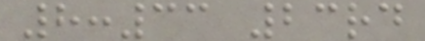8:33 23rd
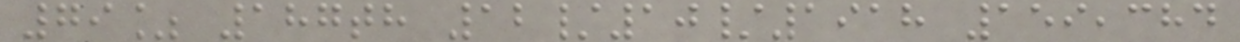79% 187th 12/10/1918 159,384
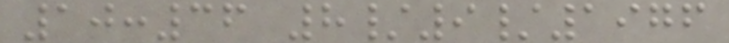10:36 8/9/1976
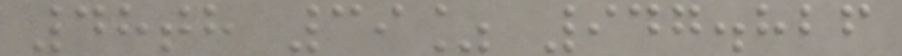48th 39% 947.826
